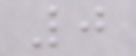0
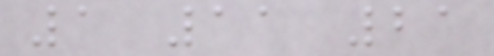1 11 21
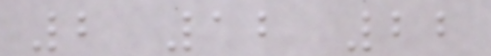2 12 22
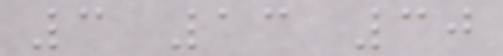3 13 30
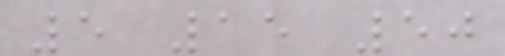5 15 50
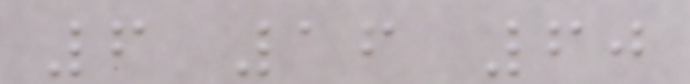6 16 60
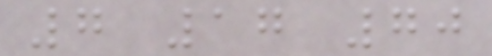7 17 70
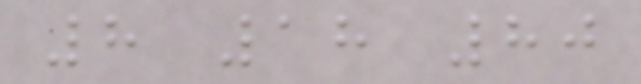8 18 80
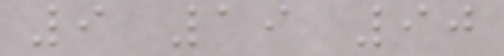9 19 90
